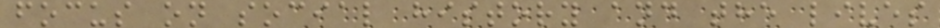focus on social history and the lives
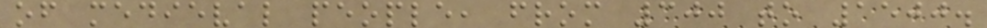of medieval people, from 300 to 1500.
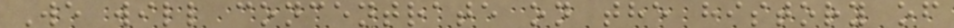We will concentrate on the history of
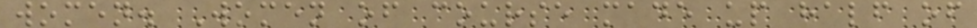women. Women of course made up half of
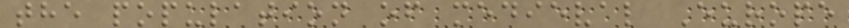the population of medieval Europe
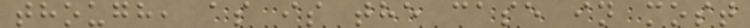though, as is the case in most
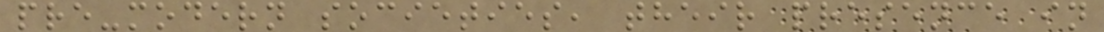pre-modern societies, their presence in
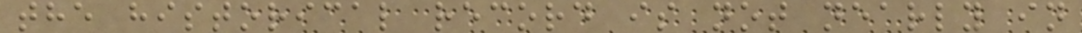the historical record is not nearly in
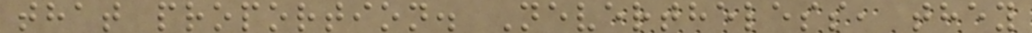that proportion. Nevertheless, they
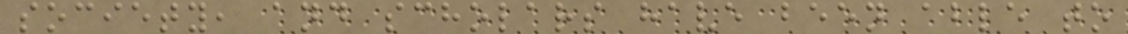society, and scholars have been able to
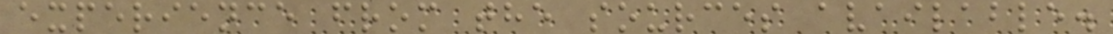experience from the sources available.
